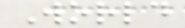World
